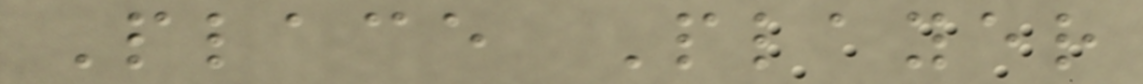Place Player
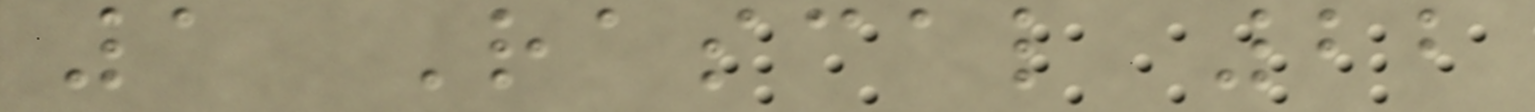1 Rascal 22
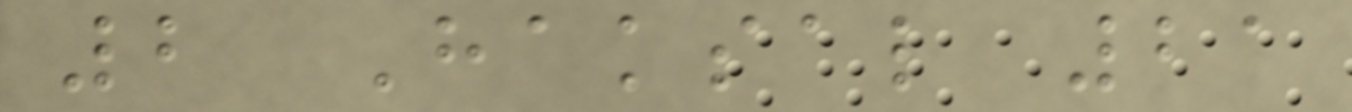2 Haksal 21
